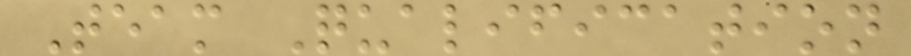Team Qualification
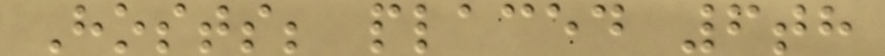Hosts; placed 6th
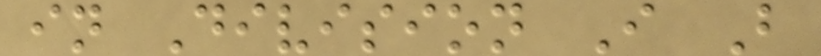in Division I B
